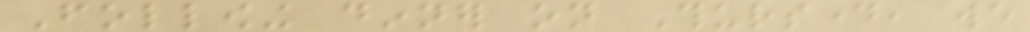Following dinner on Thursday, we
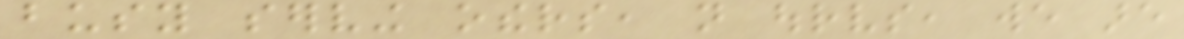busy serving others, not ourselves, we are
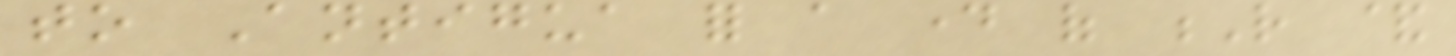to Antigua for a day of R &
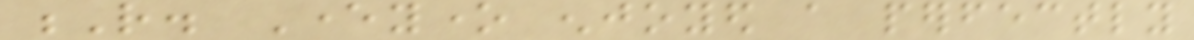R. Everyone enjoyed a perfectly
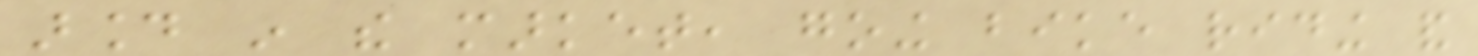around in the market, going bike riding and
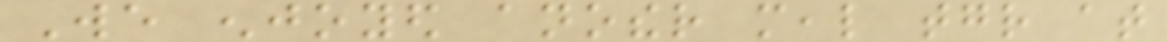We enjoyed another meal together at
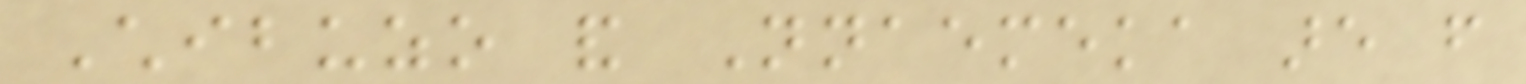Chibuzo and Nnaemeka are from
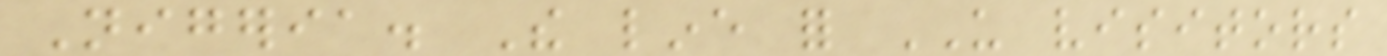Nigeria. The line for US visitors
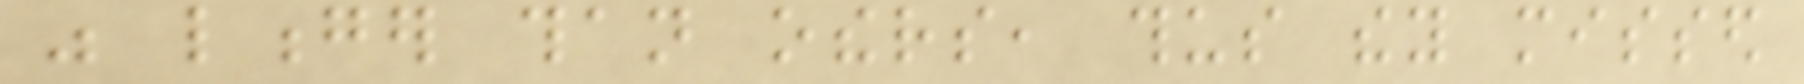was longer than others, thus they missed
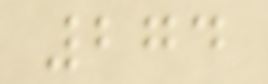274
